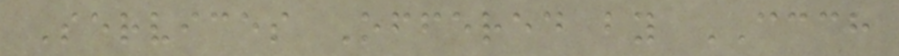Services Offered by CCCH
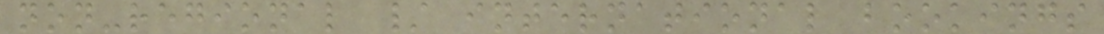non-regional / international bookings
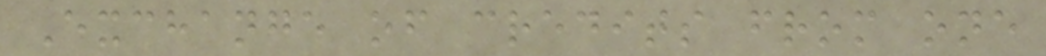Exchange of credits from one
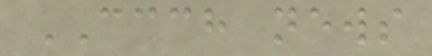CCCH news
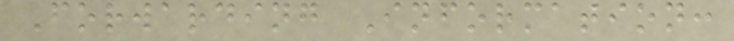Forwarding Information:
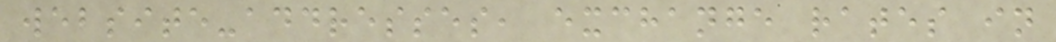website-addresses, exchange rates in
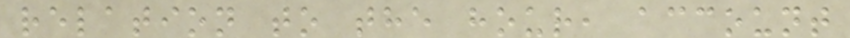relation to the hour, account
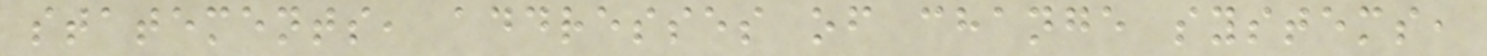statements, addresses of change systems,
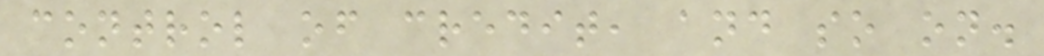control of credit, and so on.
